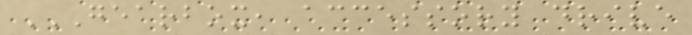GEARBOX, ACCESSORY DRIVE
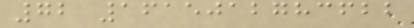72 1615012783622
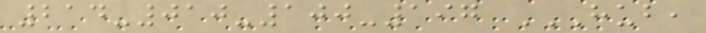214-010-100-197 HUB,
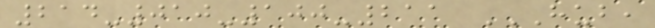214-010-100-211 HUB,
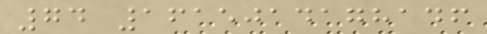74 1615014178146
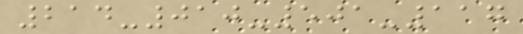214-010-501-117
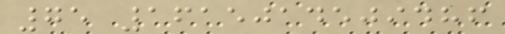75 1615014509486
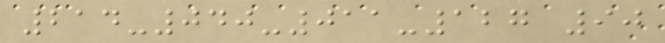214-040-011-127 90
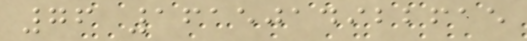76 1615014922615
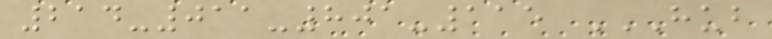214-011-801-115 HUB
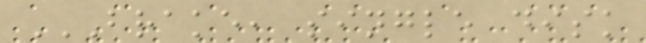BRAKE, SINGLE DISK
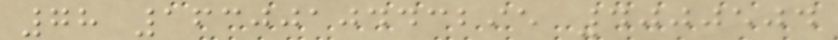78 1630010443295 4000504
